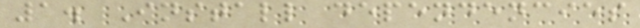1. Install dependencies
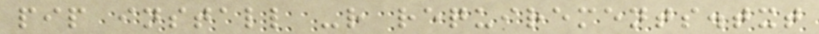pip install -r requirements.txt
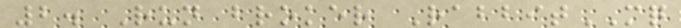2. Run broker RabbitMQ
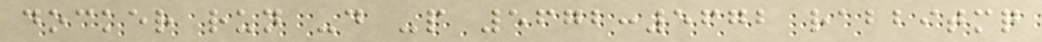docker run -d -p 5672:5672 rabbitmq
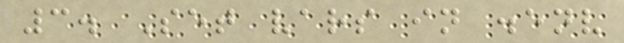3. Set vars in .env
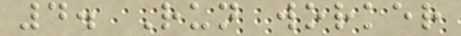4. Run worker
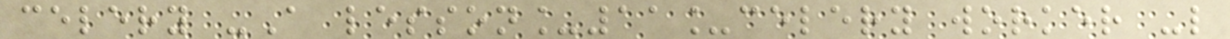celery -A lesson_11_celery worker -l
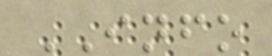INFO
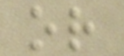or
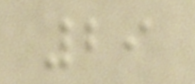29
